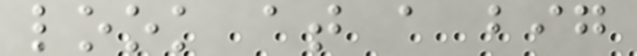look at a big
